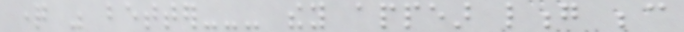question was better--- they appear long because
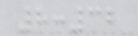8:32
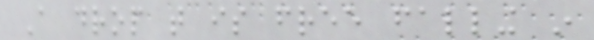A drop that is free falling in
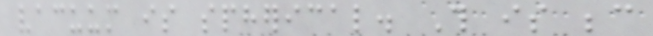vacuum is spherical. This is because
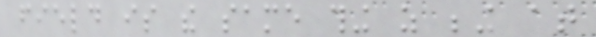field is the same thing as being at
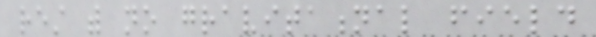rest with no gravitational field
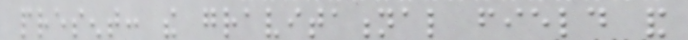present: the gravitational field and
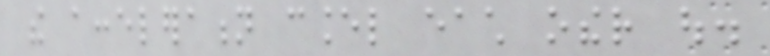the acceleration cancel each other out.
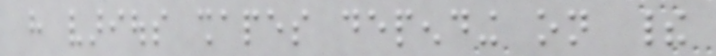have various shapes depending on their
